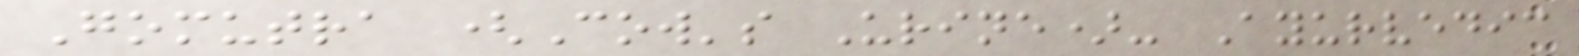Gomutra (Cow's Urine)- Ayurvedic
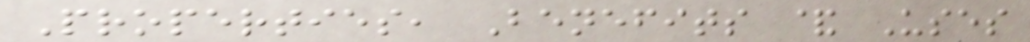Properties, Benefits & Uses
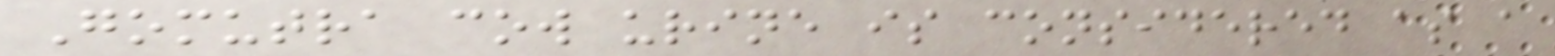Gomutra cow urine is considered as a
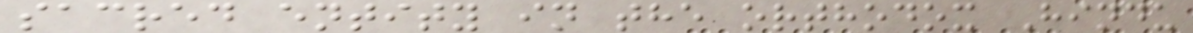sacred entity in the orthodox Hindu
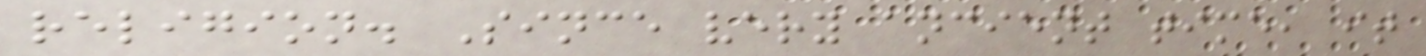religion. Since very ancient time, it
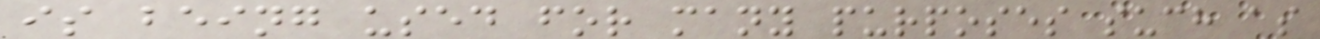is being used for many purposes such as
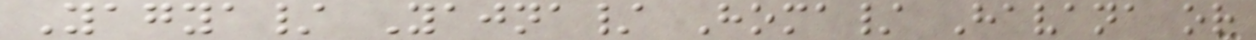Yagya/ Yajna/ Homa/ Havana or
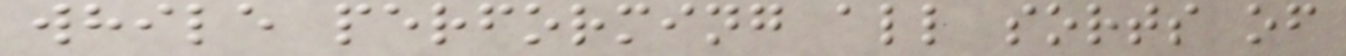while performing all sorts of
